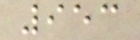953
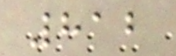812
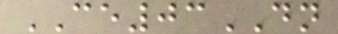CE03DN
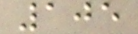105
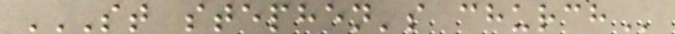ST STEPHEN'S CHURCH
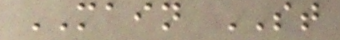MAIN ST
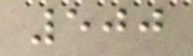500
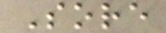Sore
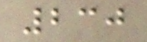230
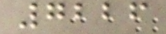7226
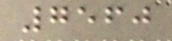7560
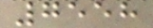7558
